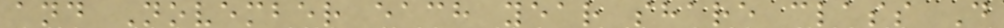and November each year share class D
